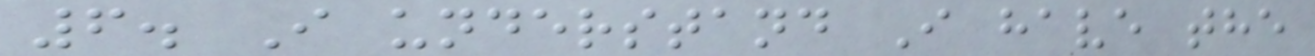6. I understand I have the
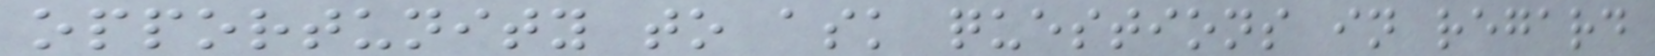opportunity to ask questions in regard
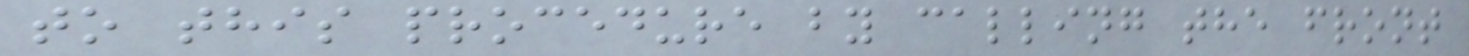to this procedure by calling the front
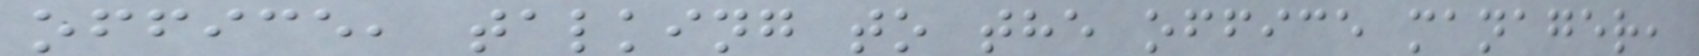office, talking to the office manager,
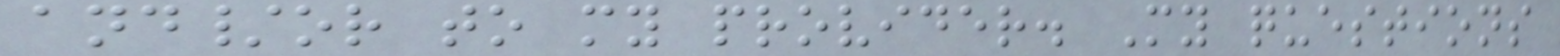and/or to my provider. My questions
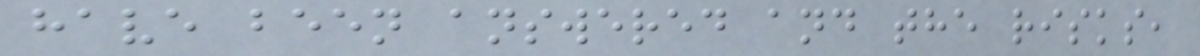have been answered and the risks,
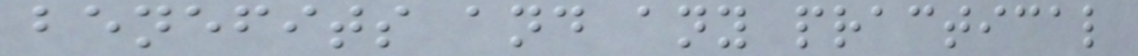benefits and any practical
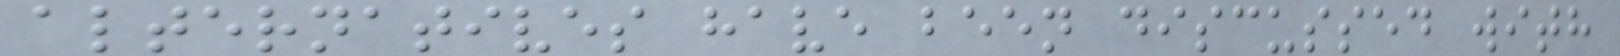alternatives have been discussed with
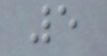5
